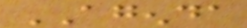AGENDA
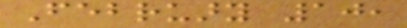February 10,
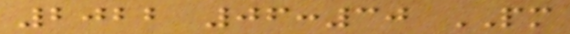2022 06:30 PM
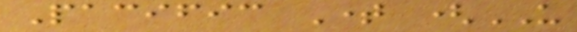Pacific Time (US
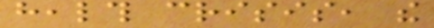health crisis, the
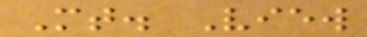Mt. View
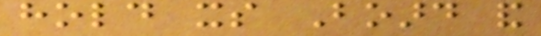hold its Board and
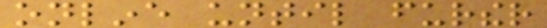online until further
